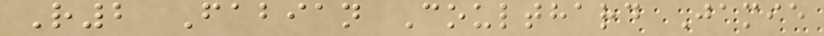R2 Fabian Coulthard Jamie
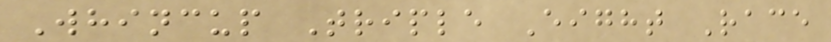Whincup Triple Eight Race
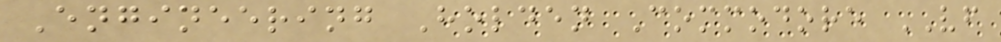Engineering Holden Commodore VF
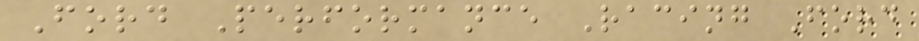Ford Performance Racing Ford
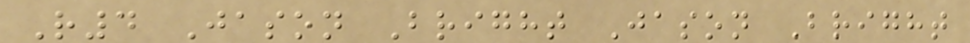R4 Jason Bright Jason Bright
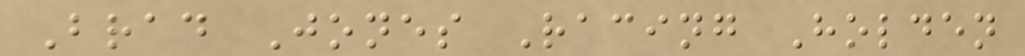Brad Jones Racing Holden
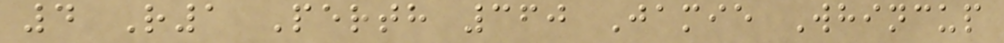4 R1 Perth 360 Jamie Whincup
